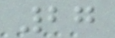27
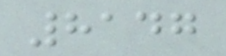8147
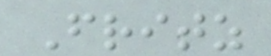Fritz
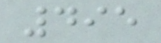495
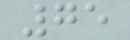75
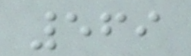569
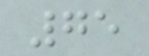75
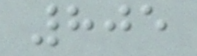805
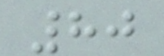80
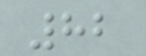82
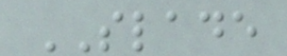SLADE
